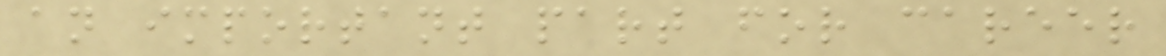an important part for career
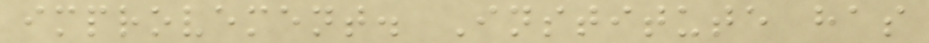improvement. Institute has
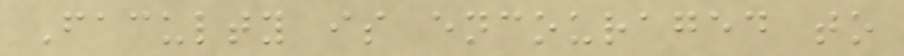Faculty is encouraged to
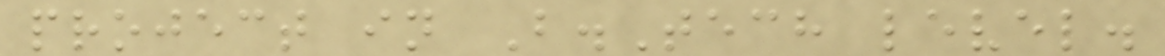project in B.Tech level.
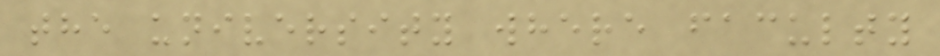the university where faculty
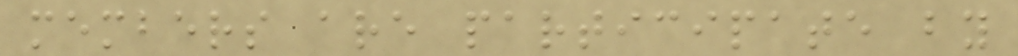members are participate by
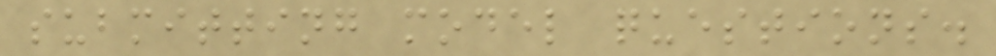submitting model questions.
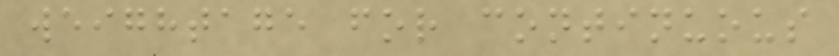weightage for continuous
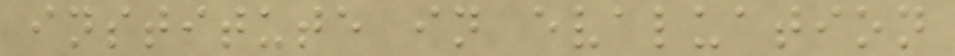institute in evaluation
